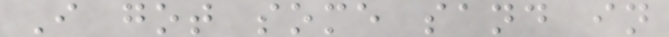I got some sand in
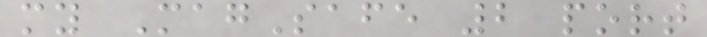my MagSafe 2 port
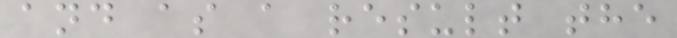and as a result the
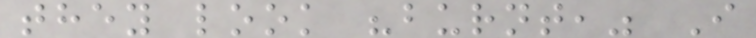they look "burnt," I
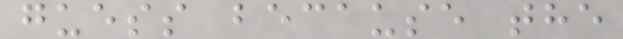guess because the
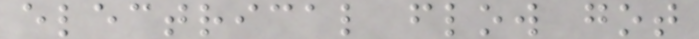electrical flow got
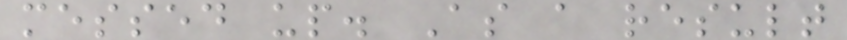messed up. As a result
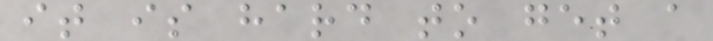it is hard to get a
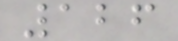126
